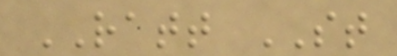RATT ST
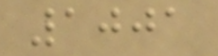1001
